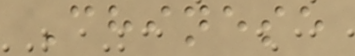Chinese
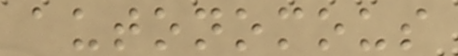autonomous
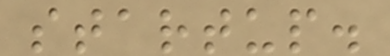startup.
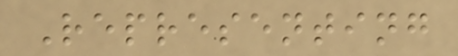Representing
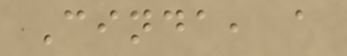Cinda, a
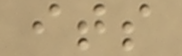its
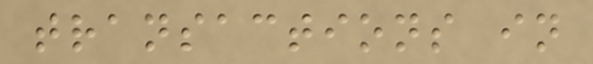transactions in
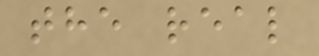the real
